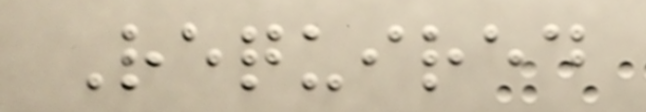Required
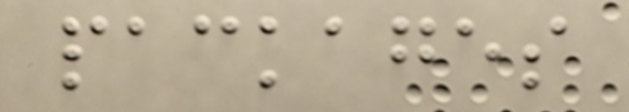packages
